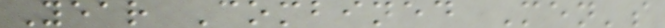Year Combined Men's
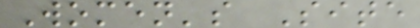Women's Site
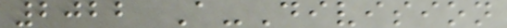2022 A-Division
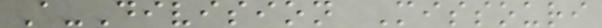A-Division Missouri
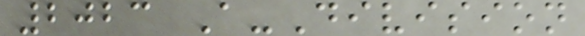2023 A-Division
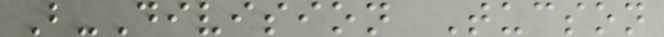B-Division Tucson
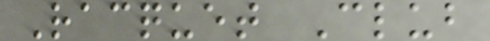Racquet Club
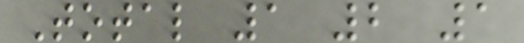Total 1 2 1
